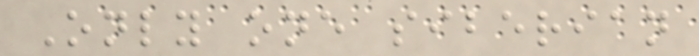Only one siberian
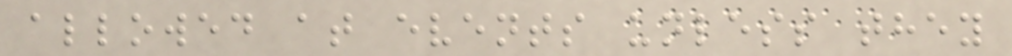allowed at events unless they
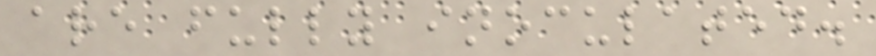are fully inoculated.
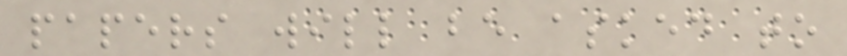papers will be asked to
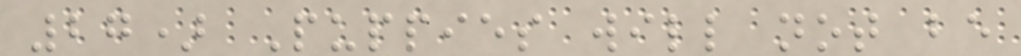27) Puppies will not be
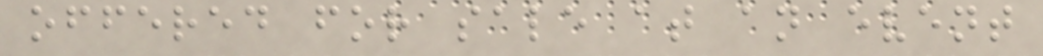offered for sale at an event
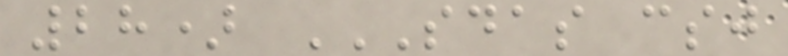28) SDAS CSJ
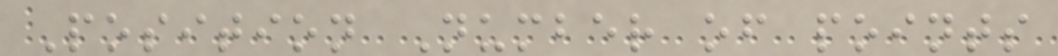Position Number of points
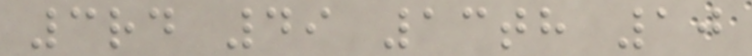3rd 49 13th 10
